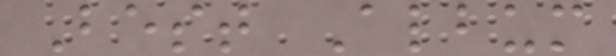Best Album
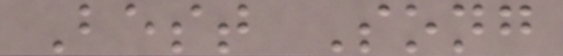Best Song
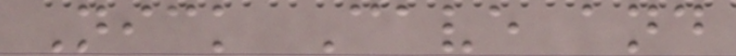Nick Cave and
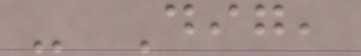- Dig,
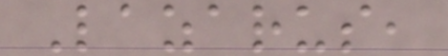Lazarus,
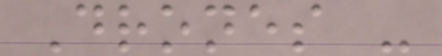Drones -
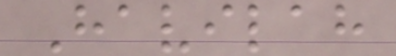Havilah
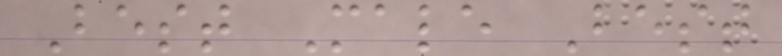Best Male Best
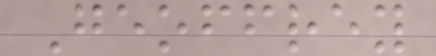Geoffrey
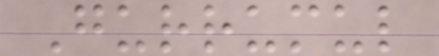Gurrumul
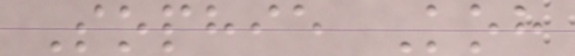Sophie Koh
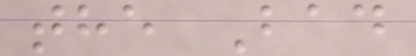the Bad
